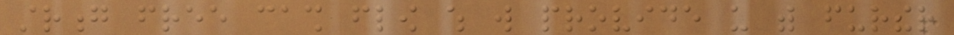strong free cash flow which will provide us with further
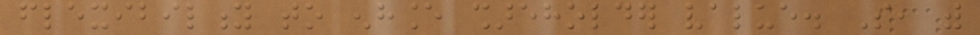flexibility to enhance shareholder value. So, with
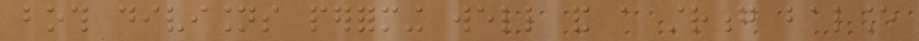both divisions performing well and a strong balance
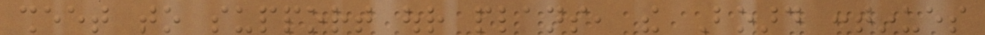sheet to support our plans, the Board continues
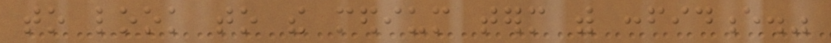to look to the medium term with confidence."
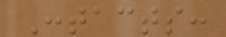Contacts:
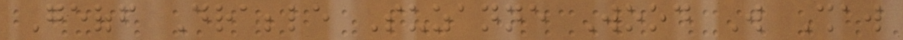Geoff Drabble Suzanne Wood Will Shaw
